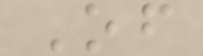Of
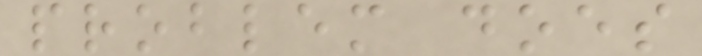problem does
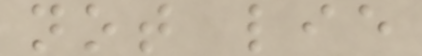not lie
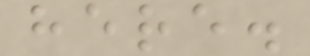here.
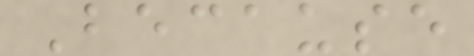Because
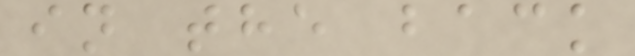in the back
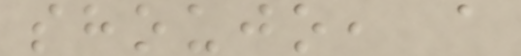shoujo, a
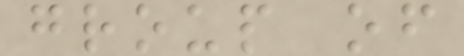group of
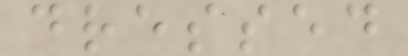dressed
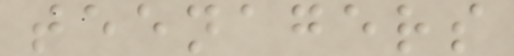teenagers
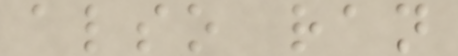also ran
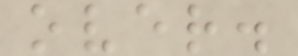over.
